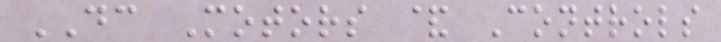DC Motors & Controls
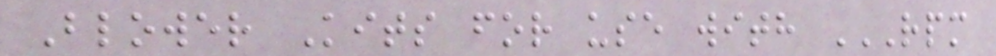Blower Kits for use with RPM
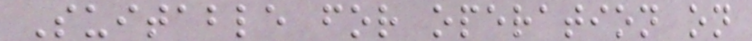Suitable for operation on
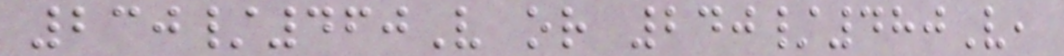230/460V or 240/480V,
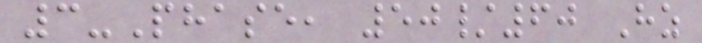3-Phase, 50/60 Hz
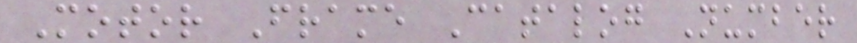Motor Frame Catalog Number
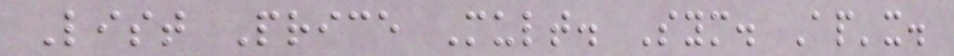List Price Mult. Sym. Ap'x.
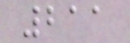211
